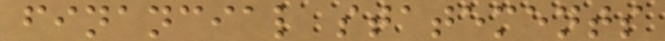financial statements
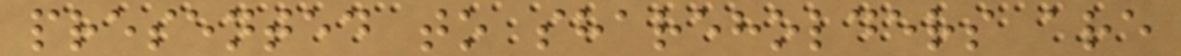presented to shareholders are
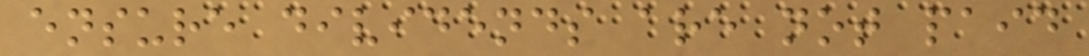ensure dividends are not paid
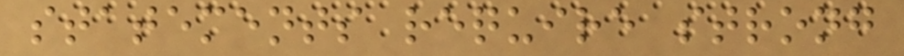statements require strong
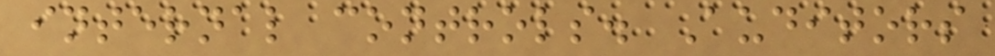internal controls. Auditors
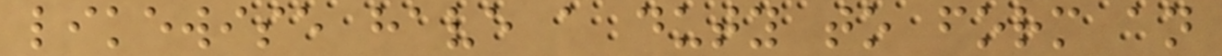likewise have a duty to form an
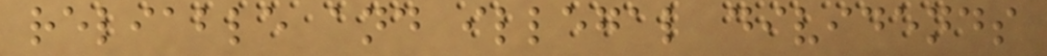reliable and illegal dividends
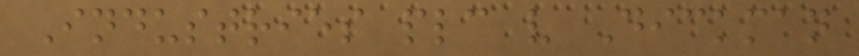Industries plc v Dickman
